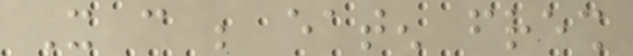It can be eaten fresh
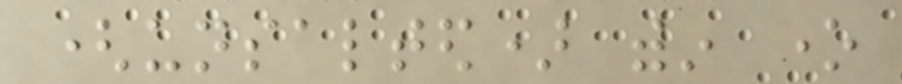(unsalted) within one
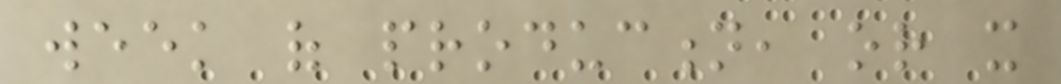week of production, or it
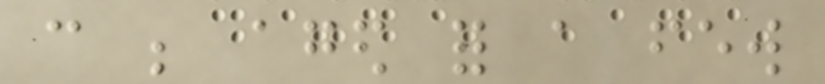can be aged for a few
